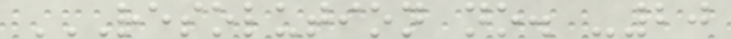RESOLUTION NO. -20
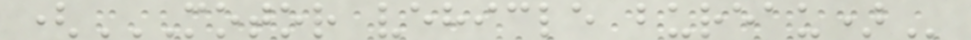(MOTOR VEHICLE BUREAU)
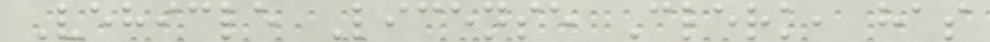Vehicle License Clerk, has
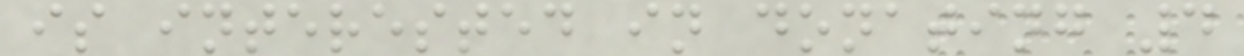is interested in donating 4
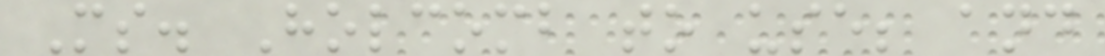Ms. Holcomb to use; and
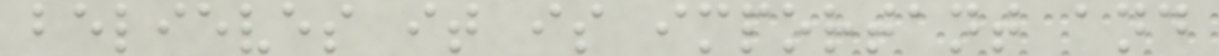believes it is important and
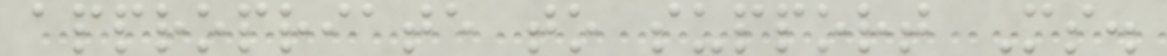appropriate to support Ms.
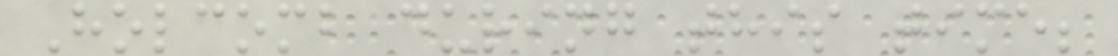Holcomb during this time;
